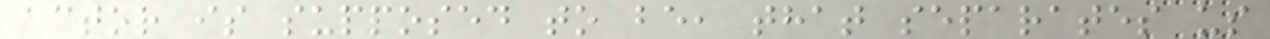actor is supposed to be, that separates us
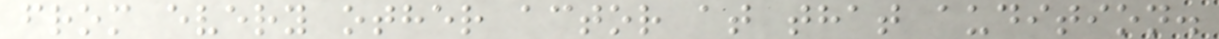from every other actor at that audition.
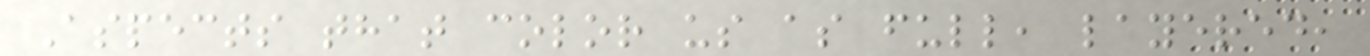Aspects that color us as full, layered,
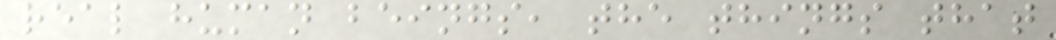real human beings, the things that
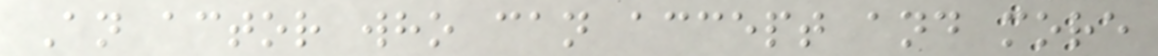An actor who can accept and more
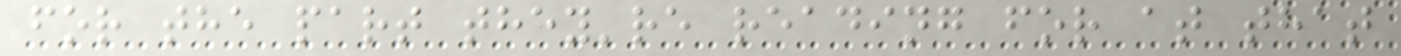for the part they're reading for at that
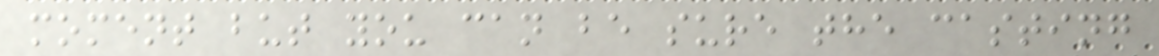moment but you can be sure the casting
